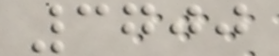3700
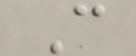C
